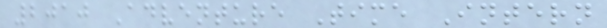2010 Adventure Time Intern
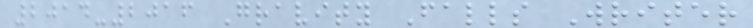2014-2016 Gravity Falls Writer
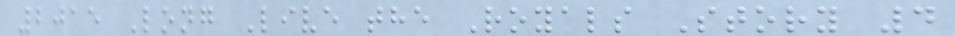2015 Long Live the Royals Story 4
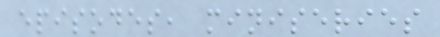episodes, miniseries
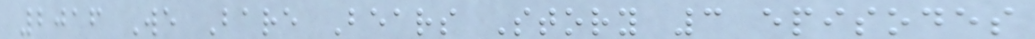2016 We Bare Bears Story 3 episodes
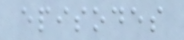episodes
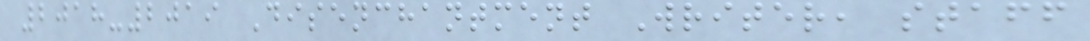2018-2019 Disenchantment Writer, staff
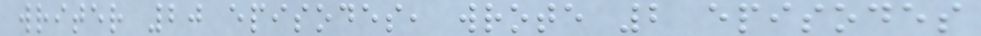writer 20 episodes, wrote 2 episodes
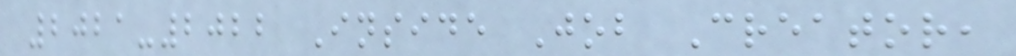2021-2022 Inside Job Creator,
